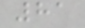81
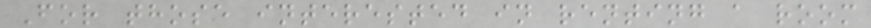For those interested in renting a room
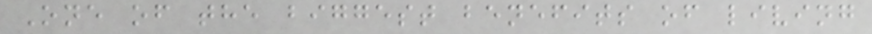One of the biggest benefits of living
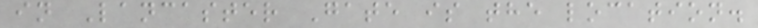in Lancaster Gate is the location.
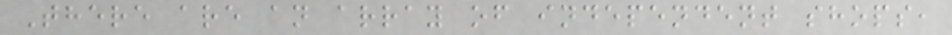There are an array of independent shops,
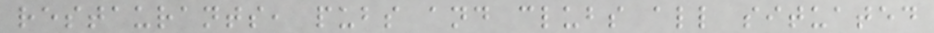restaurants, pubs and clubs all situated
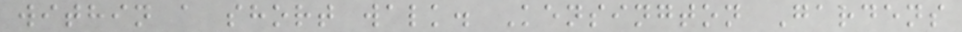within a short walk. Kensington Gardens
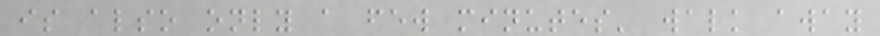is also only a few minutes' walk away
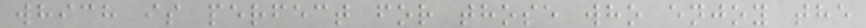which is perfect for those who enjoy the
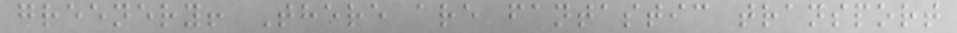greenery! There are fantastic transport
